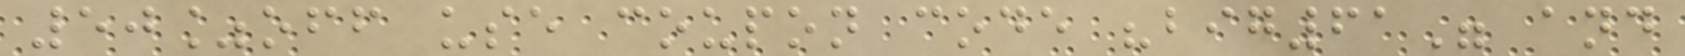50%off use coupon code "big61" and
